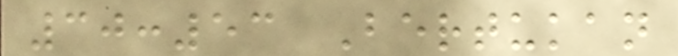30:53 Bertukan
